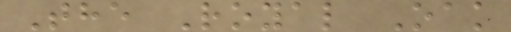The Royal Oak
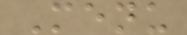Menu
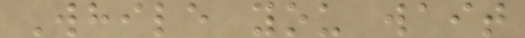While you wait
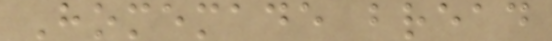Homemade bread
